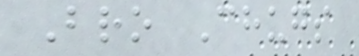Bro Chugs
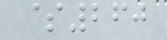$260
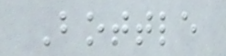Bottle
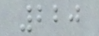220
